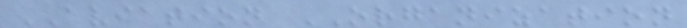AVIATION ORGANIZATION
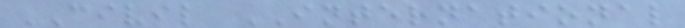CIVIL INTERNATIONAL
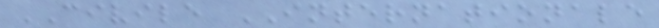CIVILE INTERNATIONALE
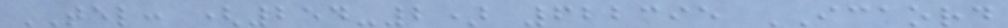TEL: (254-2) 622395 ICAORD
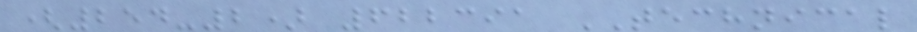(254-2) 622391 TECHNICAL
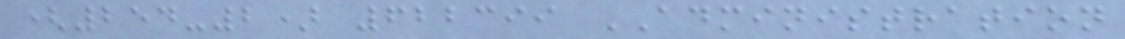(254-2) 622399 ADMINISTRATION
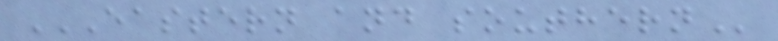EASTERN AND SOUTHERN
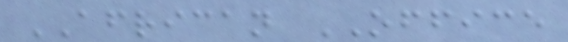AFRICAN OFFICE
